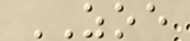ZOE
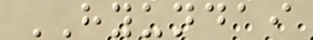HYUNDAI
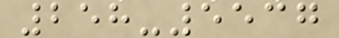258-5537
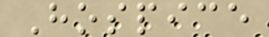Hospice
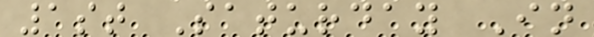1st Saturday In
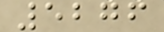5276
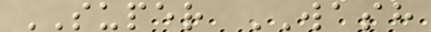SUPER WASH
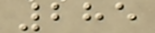285
